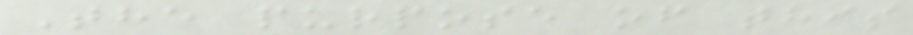The purpose of this
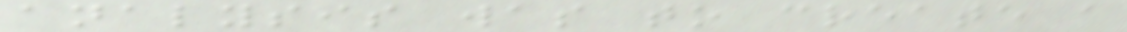analysis was to create a
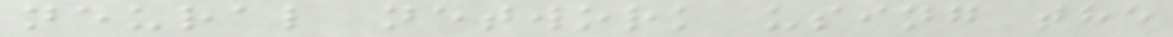neural network using the
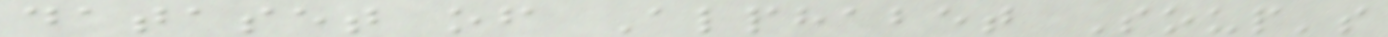dataset of Alphabet Soup's
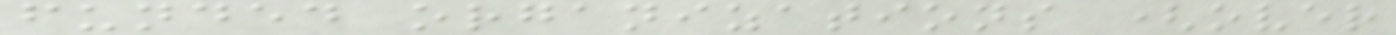funded organizations (over
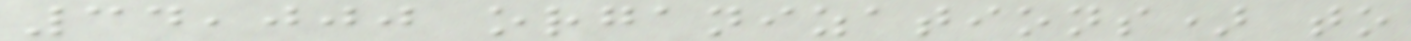34,000 organizations) to
